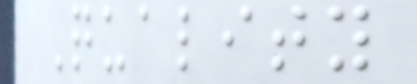Quality
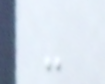-
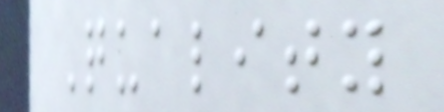Quality
